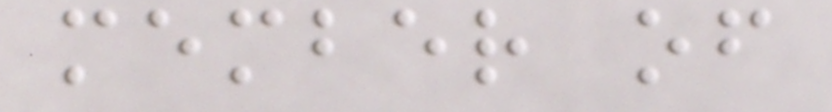member of
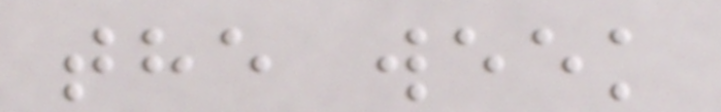the week
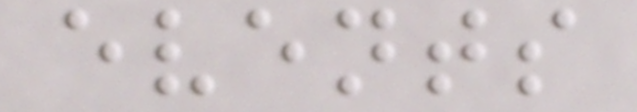events
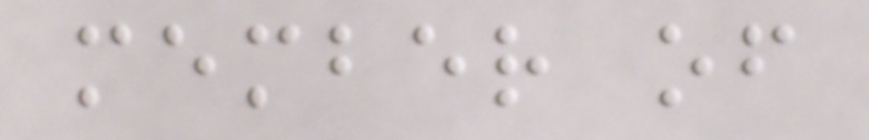member of
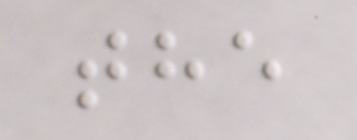the
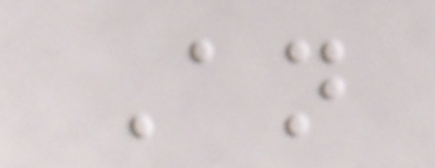An
